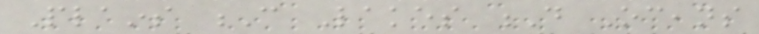Plains C Lakes D Oceans
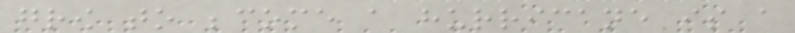grow to become a hurricane is a
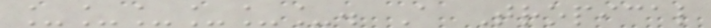______. A Tropical
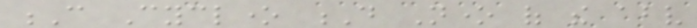C Cyclone D None of the above
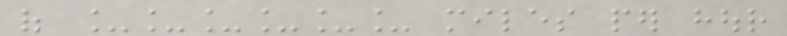of ______ miles per hour
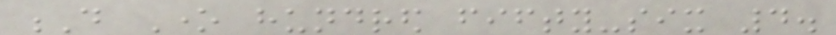D One hundred fifty-six 4.
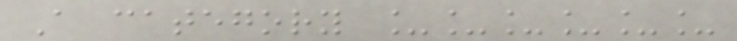A category ______
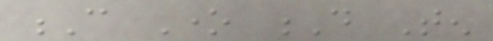C One D Ten
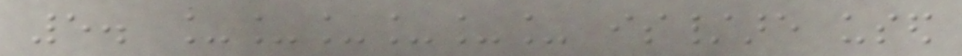5. ______ is/are used
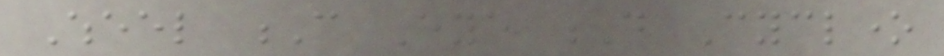Wheel C Eye D Cyclone
